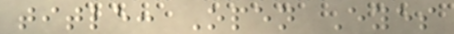title: Open Eyes
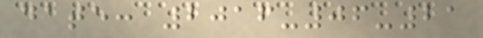date: 2016-06-21
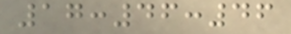17:46:46
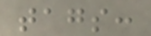tags:
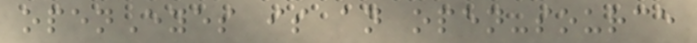openEyes is an open-source
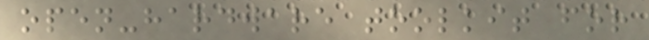open-hardware toolkit for
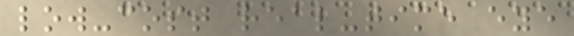low-cost real-time eye
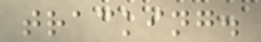tracking.
